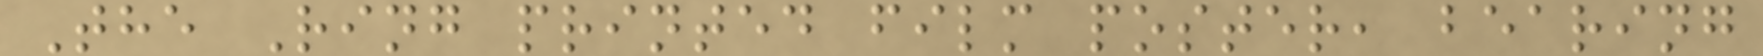The Ring printed film poster, bearing
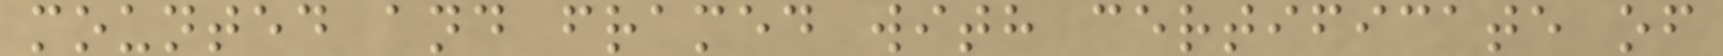mounted and framed with certificate of
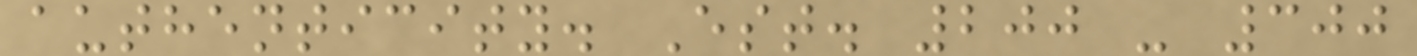authenticity. Est. 200 - 300
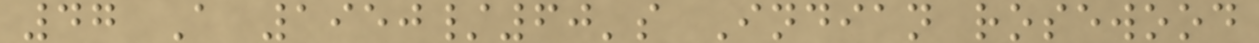47 A 1950/60's Indian rosewood
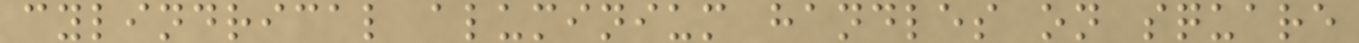cylindrical aluminium handles on square
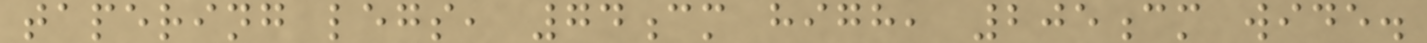tapering legs, 74cm high, 205cm wide.
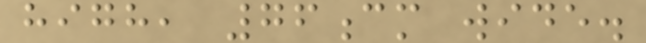high, 76cm wide.
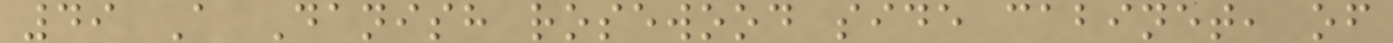49 A Danish rosewood side cabinet, of
